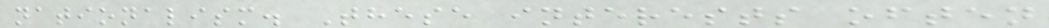nationalism. These interests often
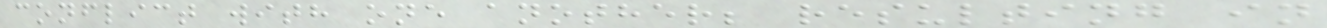conflict with one another; resulting in
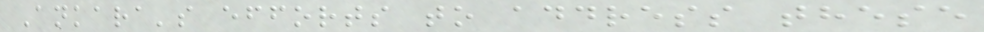Ankara's efforts to address these
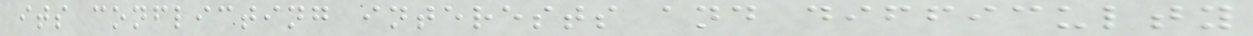its conflicting interests and difficulty
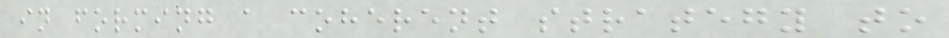in forming a coherent strategy to
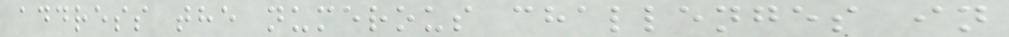address the numerous challenges in
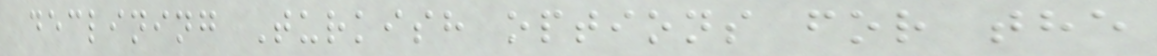declining Turkish options for the
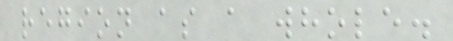region as a whole.
